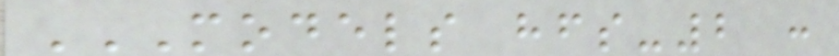MODELS HFS-2 :
